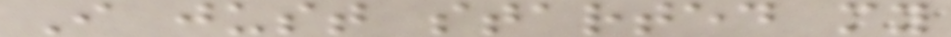I just started my
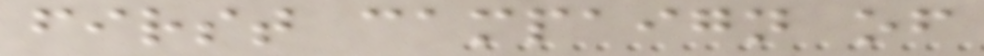first campaign of
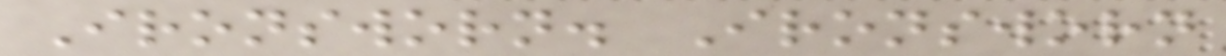Ironsworn. Ironsworn
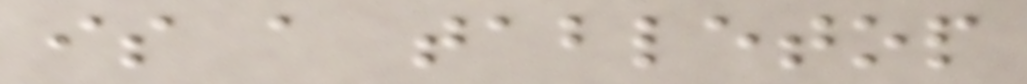is a tabletop
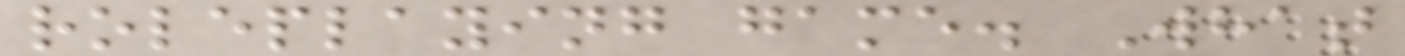roleplaying game. What
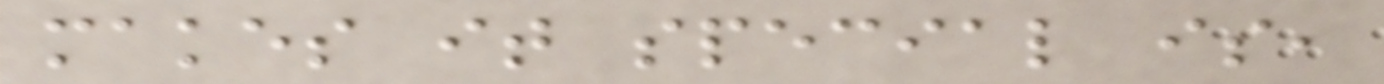makes it special is,
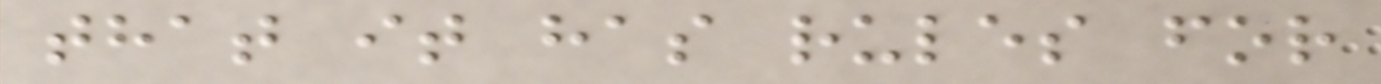that it has rules for
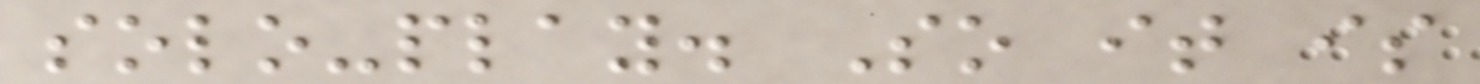solo-play. So it is
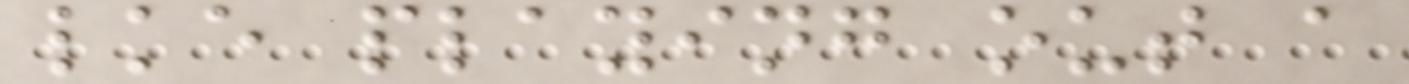lke playing out a
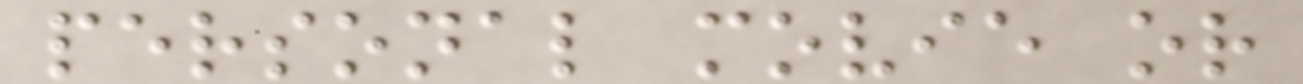personal movie or
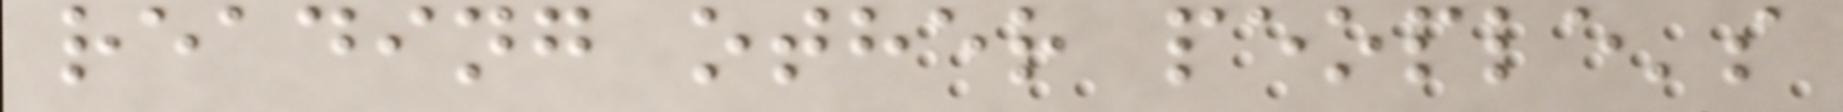reading other people's
